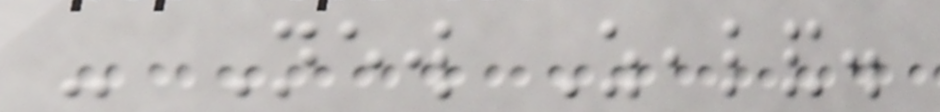- New Zealand.
